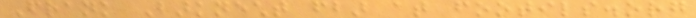Frank Barknecht fbar at footils.org
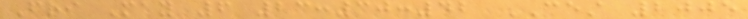Fri May 6 23:30:42 CEST 2005
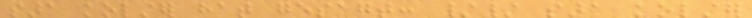sara kolster hat gesagt: // sara kolster
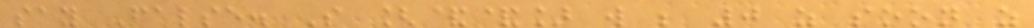say False. So [&&] will be 0 as soon as
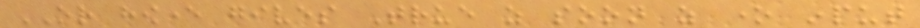OR however gives True as soon as one input
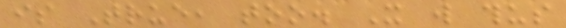is True, too. It will thus
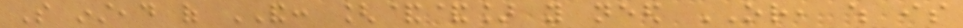So instead of AND: [&&] you need OR, which is
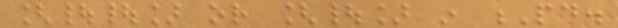[||] or [|] in Pd.
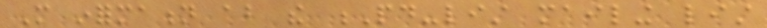More information about the Pd-list mailing list
